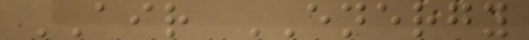AIR ENERGY
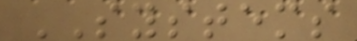SYSTEMS
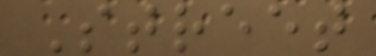Street
